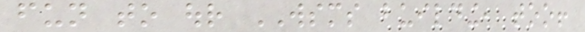fun to our WSMS building, too!
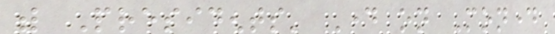with Presidents' Day on Monday
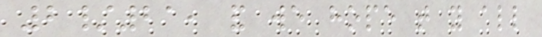2/21, and we hope that you all
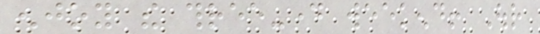enjoy the three-day weekend! Our
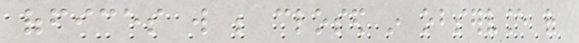offices will be closed in observance of
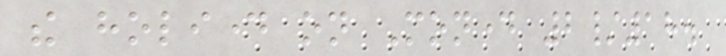the holiday on Monday 2/18.
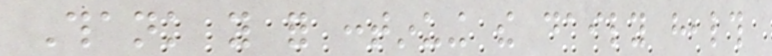Thank you for continuing the daily health
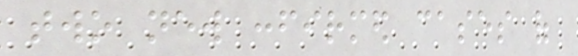two new confirmed cases of
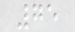75
